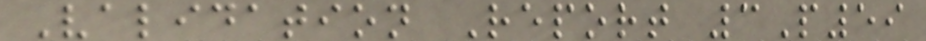Validation Report 3P59
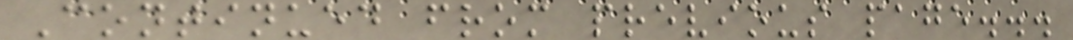Continued from previous page...
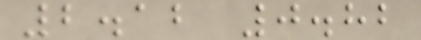2.12 0.82
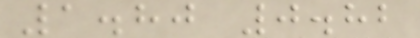1.80 0.82
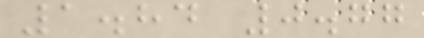1.84 0.77
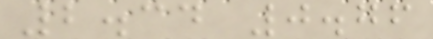2.34 0.76
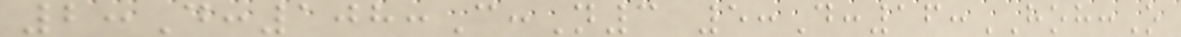2:D:108:C:N3 5:D:16:HOH:O
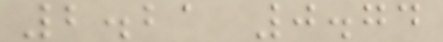2.21 0.74
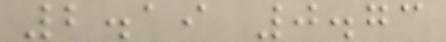2.19 0.73
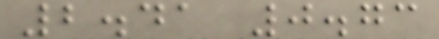2.41 0.73
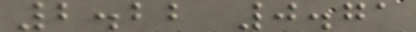2.22 0.71
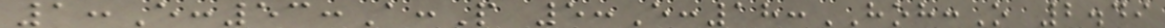1:E:53:A:P 5:E:18:HOH:O 2.49
